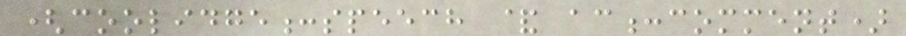(coolidge:speech & ac:comment)
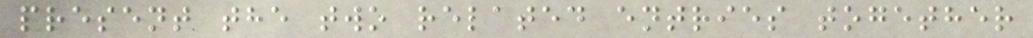present the two related entries together
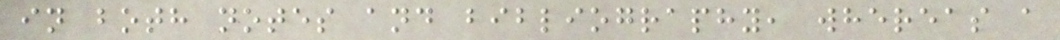in both notes and bibliography, whereas a
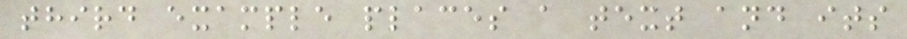third example places a text and its
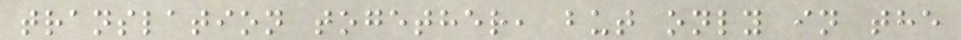translation together, but only in the
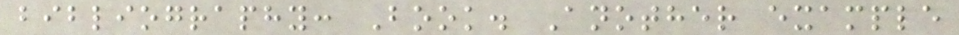bibliography: Book. Another example
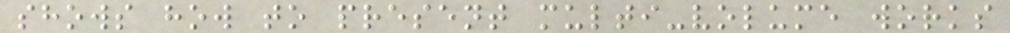shows how to present multi-volume works
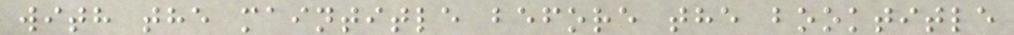with the maintitle before the booktitle
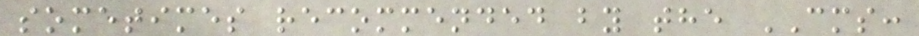sometimes recommended by the CMS:
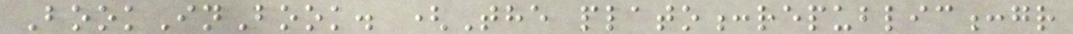BookInBook. (The plato:republic:gr
